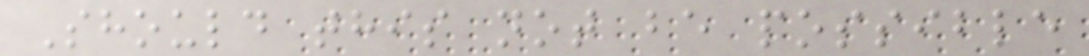Should this not be possible
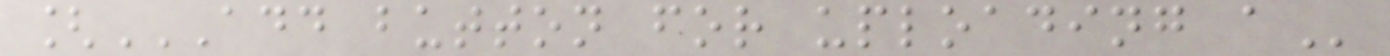[ADD BUTTON FOR UPLOADING A
